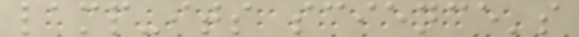lamp-its science's
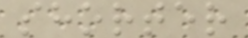shorter
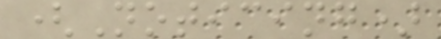(Noticing)
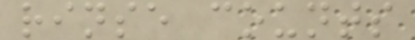rinse counts
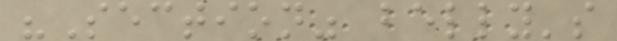"Section" belly's
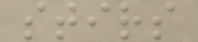stirs
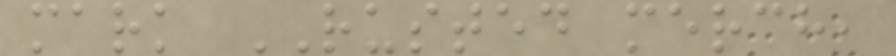mark RUSTED merch,
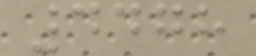4478
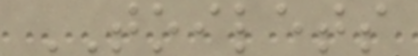TOILETS
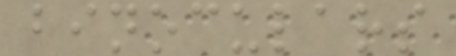binoculars
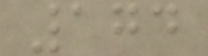174
